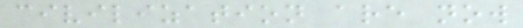civilization are now
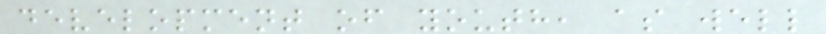development of youth, as well
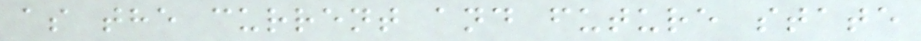as the current and future state
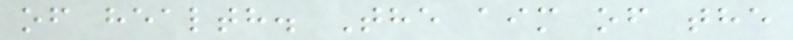of health. The aim of the
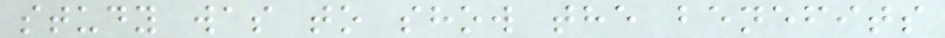study was to show the benefits
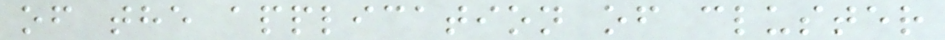of the application of cluster
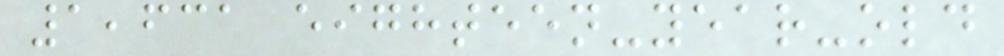1,631 eighteen-year-old
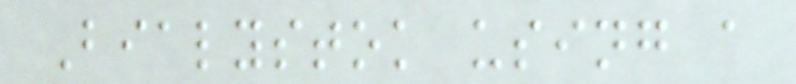Bialystok using a
